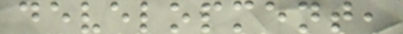development,
